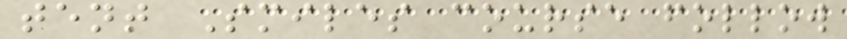tent Smiles course follow
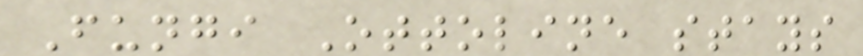Fungi Ottoline stays
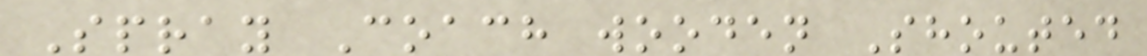Spray Coach wooden Shouted
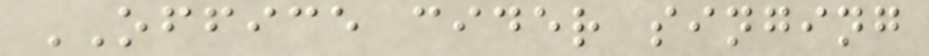OFFICE cider singing
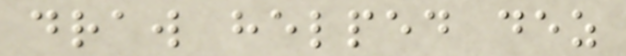draw helped dez
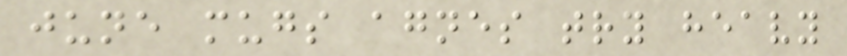june mugs agnes try heavy
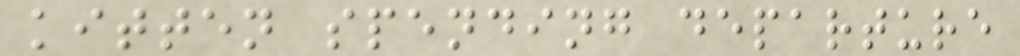kitten spending departure
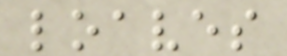loaves
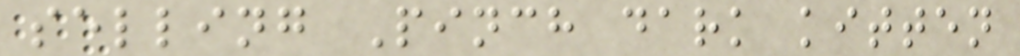selling Pinch dark kitten
